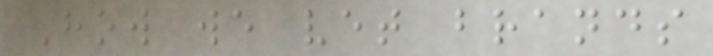How we vet brands
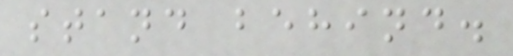stand behind.
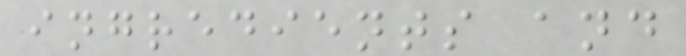ingredients and
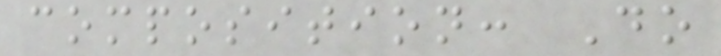composition: Do
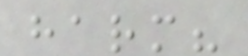harm?
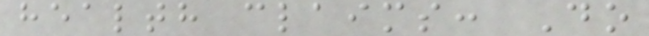health claims: Do
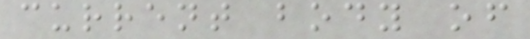current body of
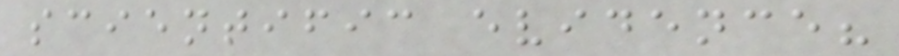scientific evidence?
